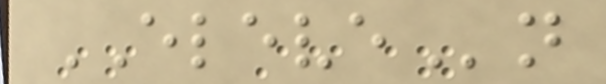ELEVEn
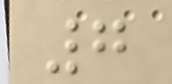7
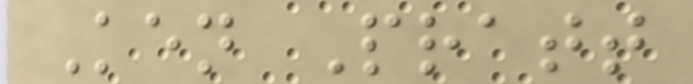Ken Pratt
